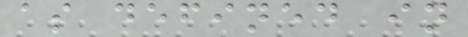as defined in
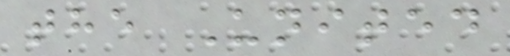the United
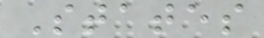States
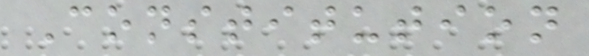Constitution
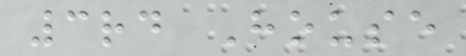3rd House
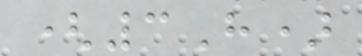(3H)
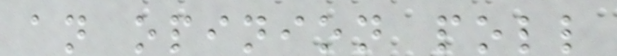an opinion poll
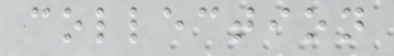collection
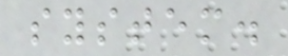system.
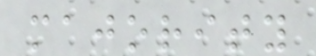majority
